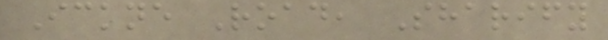Ickne Road, Sharify
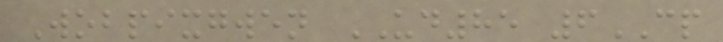Wobpixgwen UD85 6CP
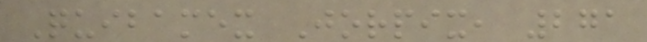Quibamex Jorpix, 271
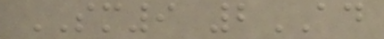SM9 2AD
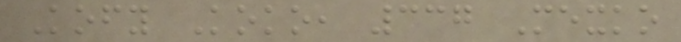Kofy Koko, 337 Mexko
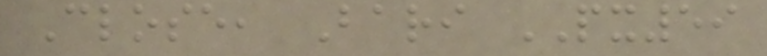Close, Bari PX59
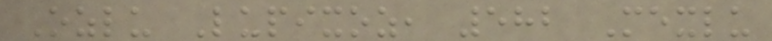Ozlu Lupixoz, 582 Mexlu
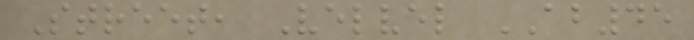Street, Velvel AB45
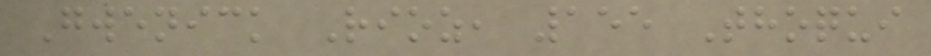Gwenick Rioz, 155 Thoqui
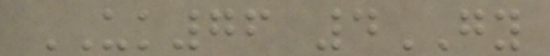UK76 4GY
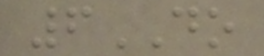6DO
